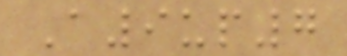A9up7
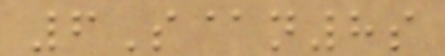6S@n8s
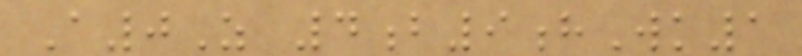A0Z 4b9hWk1
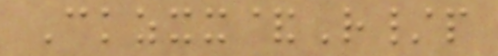Ckzxx&R/p
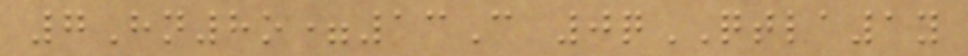7Hn8o=13C 0qQTLA1y
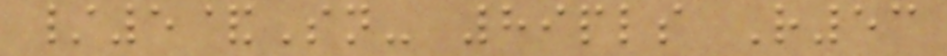/5&Sn- 89pls R53
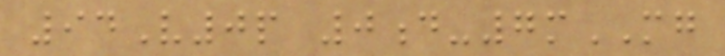94V0p 0d-7mMG
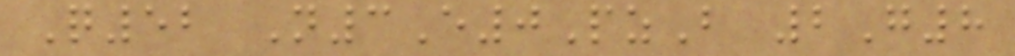Q52 N3E0PzB 2G8
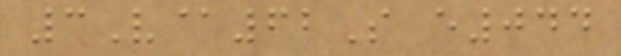3V@62S e044
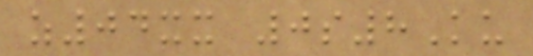z04xx 0s8Ku
